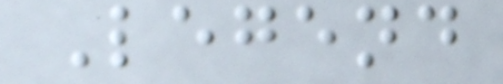Legend
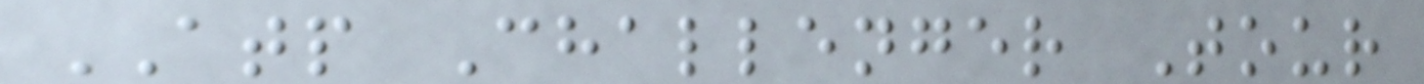ATP Challenger Tour
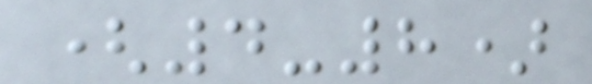(4-8)
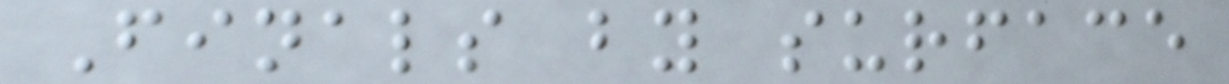Finals by surface
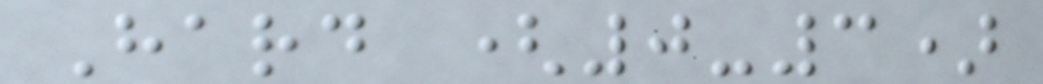Hard (0-3)
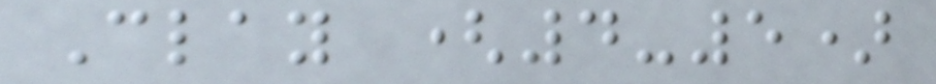Clay (4-5)
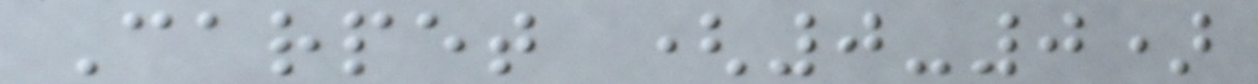Carpet (0-0)
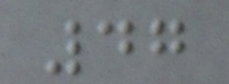47
